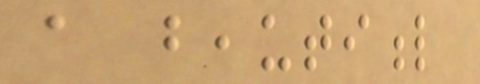a beautiful
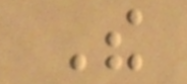The
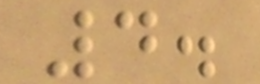4.
